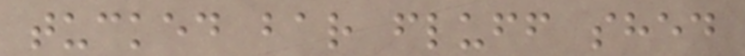tucked bar fluff shed
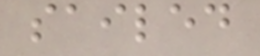sailed
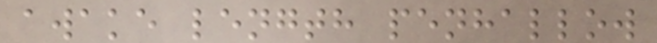awake length penhallow
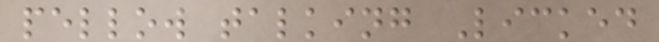pellow talking Licked
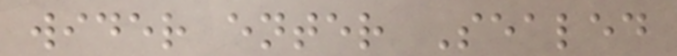wider enter Sealed
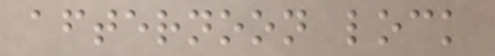afternoon lock
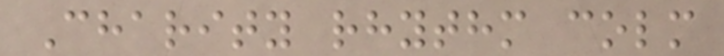Charity rhythm colm
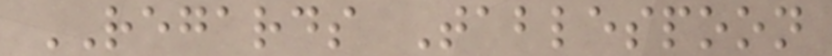REGARDS Tablespoon
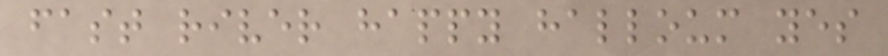fast river happy halloum yes
